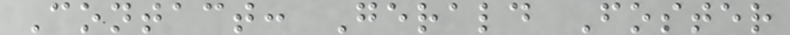Contact: Gerald Foster
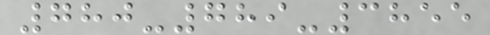780-789-3855
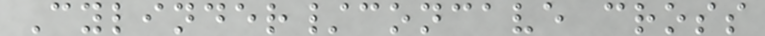Cylinder/concave cross
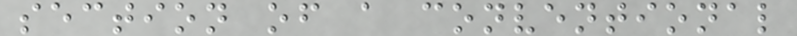section of a conventional
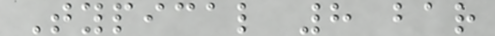Typical 8 bar
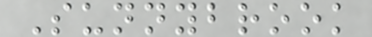Sunnybrook
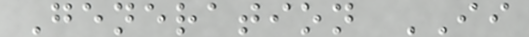Generation II
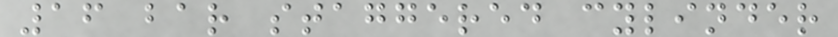16 bar staggered cylinder
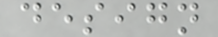design
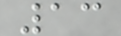13
